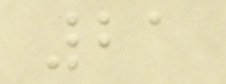21
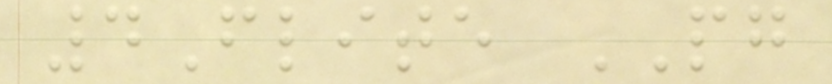4Flite PG
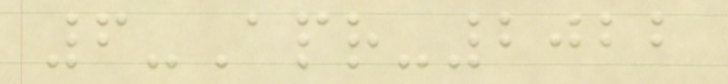6-Apr-2022
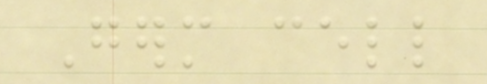Germ cell
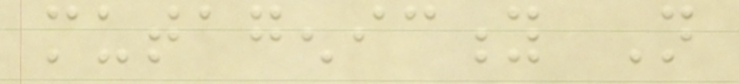mutagenicity Not
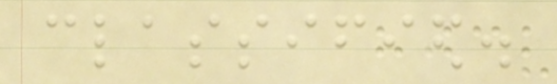classified.
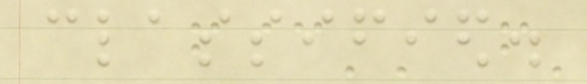classified.
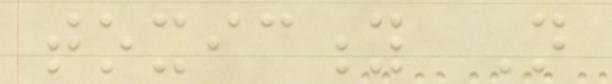toxicity Not
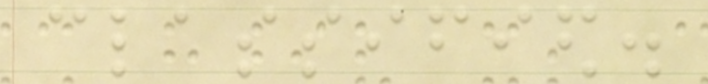classified.
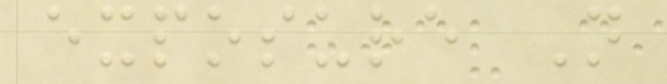exposure Not
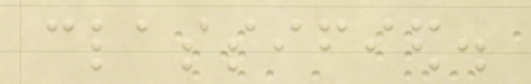classified.
